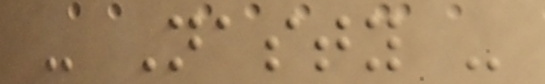- Nasty -
